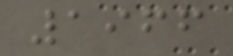1966
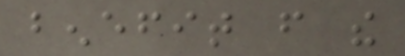benefit from the
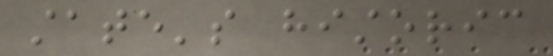state's historic
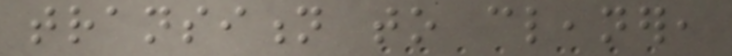transition to cleaner,
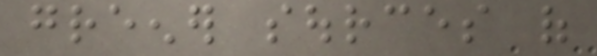greener sources of
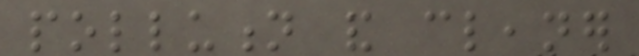pollution and cleaner
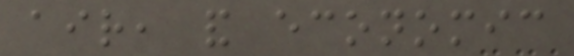air, and economic
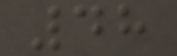48
